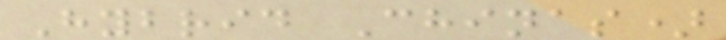Hybrid Chinas)
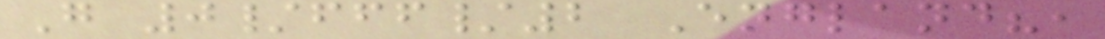G 0/fff/2 England?,
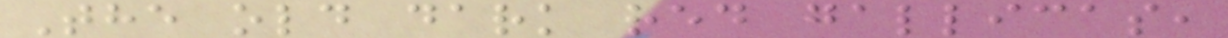The old dark red gallicas,
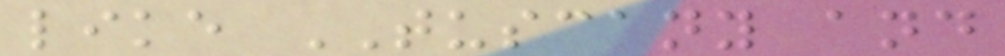like TUSCANY and
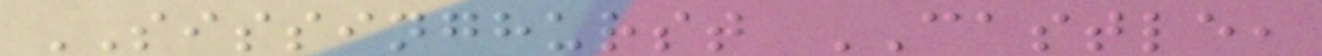SISSINGHURST CASTLE,
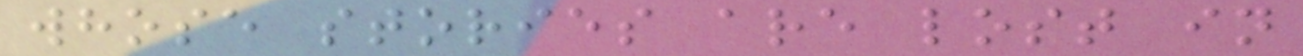whose stories are lost in
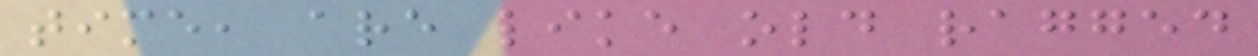time, are like old ragged
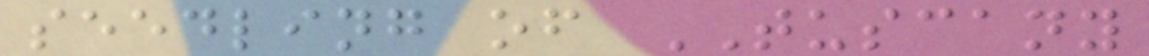seedling of TUSCANY
